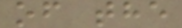of the
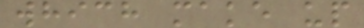which make up
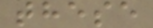these
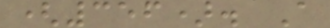(356). A
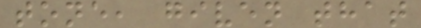tone, given that
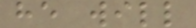he will
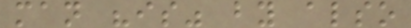man "is" by also
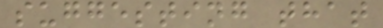suggesting that
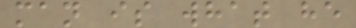man is what he
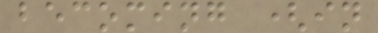becoming (in
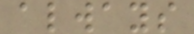always
